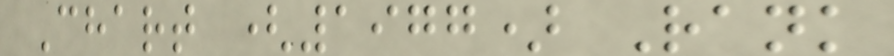Chart (1977) Rank
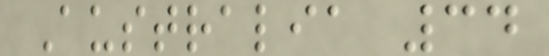Australia 34
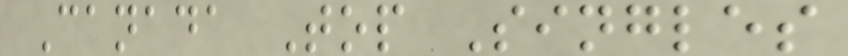Canada Top Singles
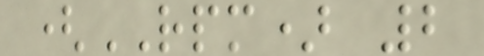(RPM) 2
